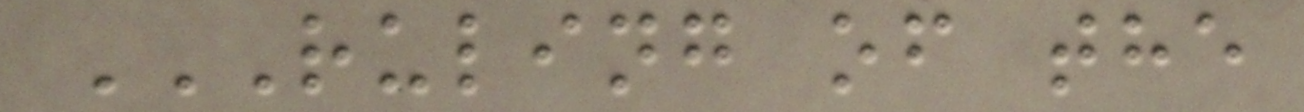RULING OF THE
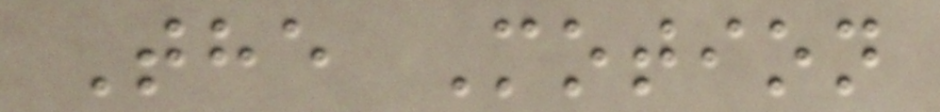The Motion
